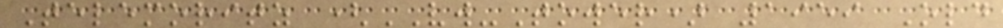Telemoritz (VW-Tower) 1959 Old
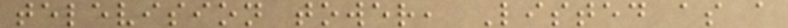television tower, Listed as a
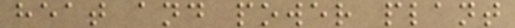heat and power plant
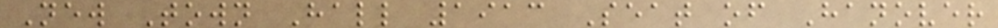New Town Hall 1913 Seat of Hanover
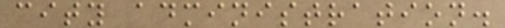city administration.
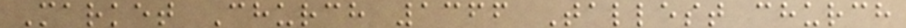Market Church 1366 Tallest church
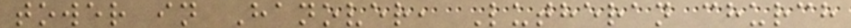tower in Hanover, Lutheran church
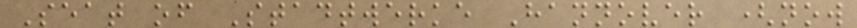Seat of Stadtwerke Hannover (now
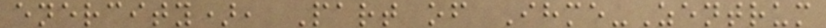enercity), Part of Ihme-Zentrum
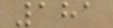181
